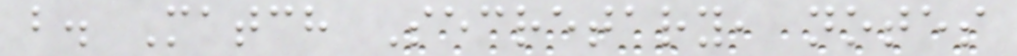b. Match Secretary, notes
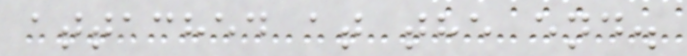attached at the end.
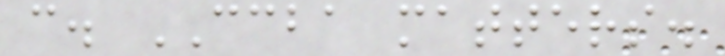c. CCBA matters.
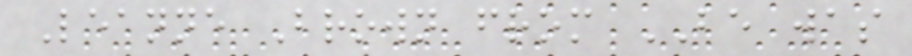Leanne Brown from BE was
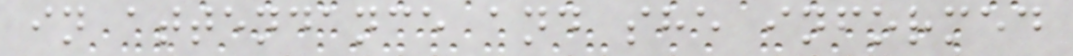in attendance and she informed
